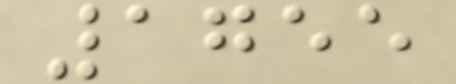1755
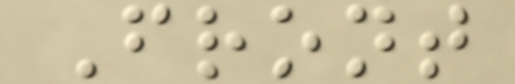Front
